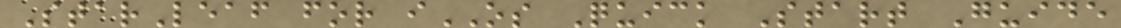StarLeaf for iOS Quick Start Guide
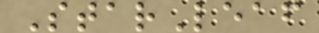StarLeaf
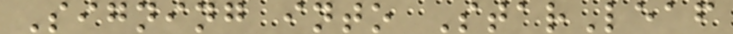Signing into StarLeaf
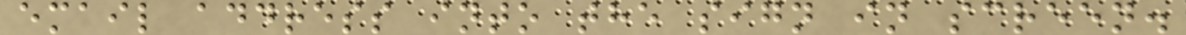email address into the sign in screen.
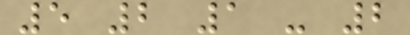5 2 1 - 2
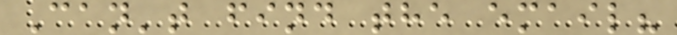Can't find the email?
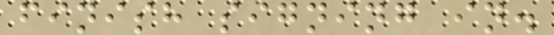finish signing in.
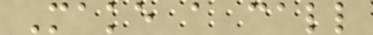Make a call
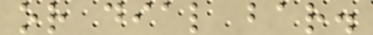or dial bar.
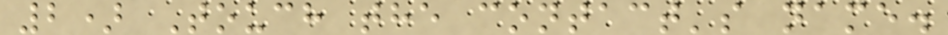2) Touch the contact's name.
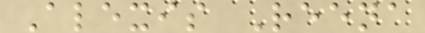Alexis Reena
